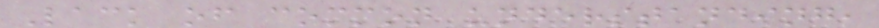Lack of common understanding,
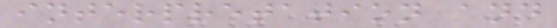interpretation and
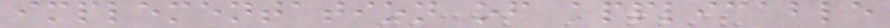implementation of applicable
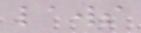laws
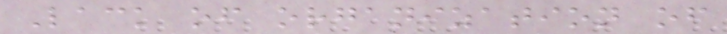Lack of organization of
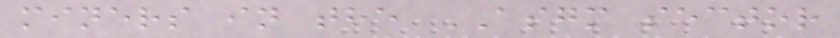miners in the ASGM sector
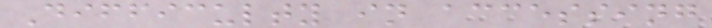Difficulty in accessing
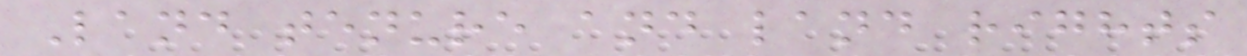Land tenure and land rights
